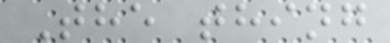The thing
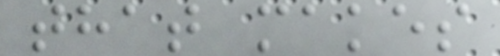that makes
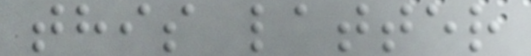this latter
